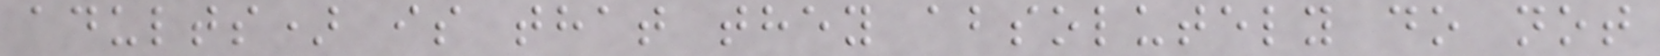adults) is that they absolutely do not
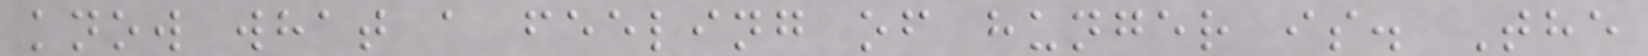know what a feeling of hunger is. The
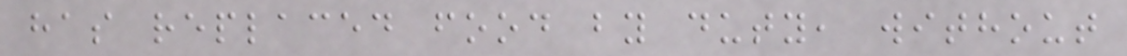has replaced food by duty, without
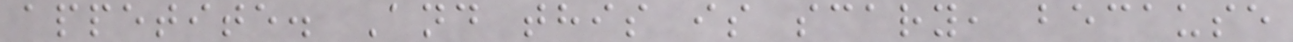appetite. And this is scary, because
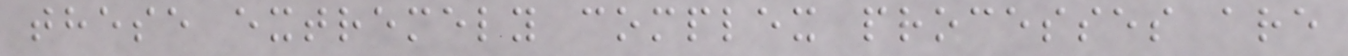these extremely complex processes are
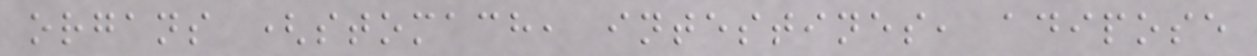organs (stomach, intestines, adipose
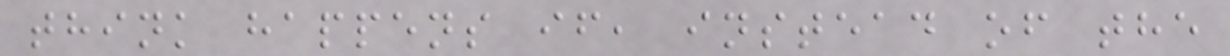think happens if, instead of the
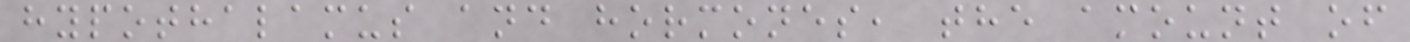hypothalamus and hormones, the amount of
